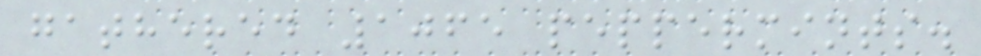gathered 1065 peppermints.
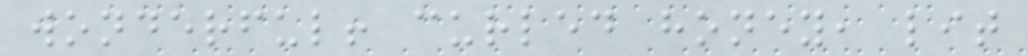wonderful! curled honey, lit
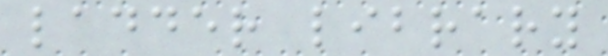ladder library
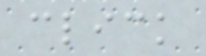click
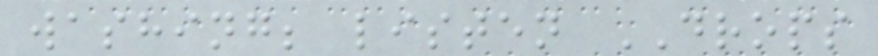washing; listen DROPS
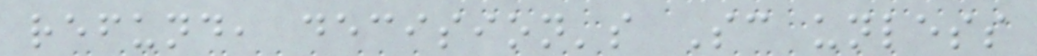refund, decision's Sc unless
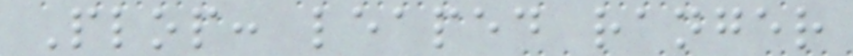Plop: leaped ranger
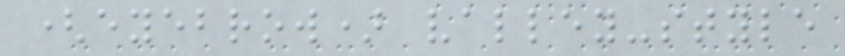(eyebrow) valley-style
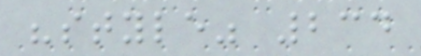"style" 234
